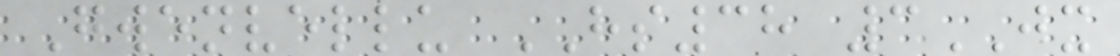Gwenvellu HS38 3JX
